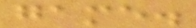game.
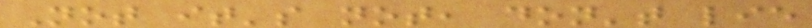Not it's not, don't lie
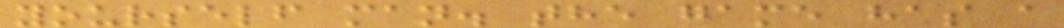yourself man. the game has a
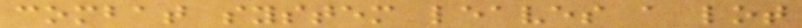combat system leaves a lot
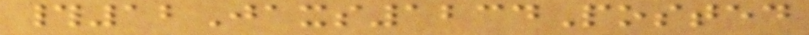#12Jaxs1234Posted
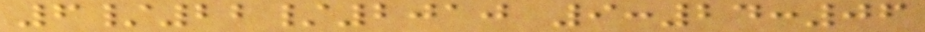6/22/2010 9:24:06
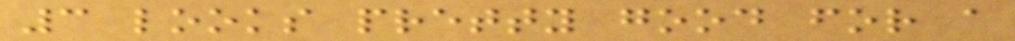3 looks pretty good for a
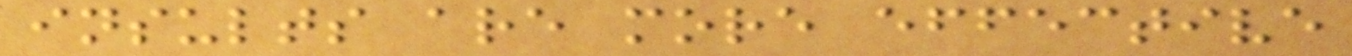insults are more effective
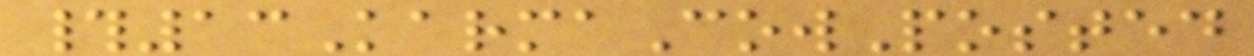#13KarmaCowPosted
